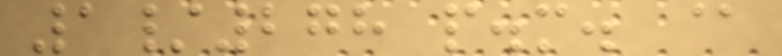1/278 p.m. @
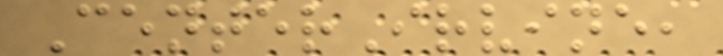CenterIrvine,
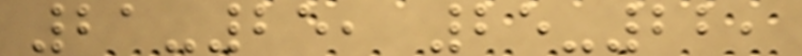21-25, 25-22,
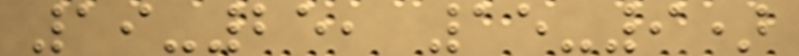19-25, 15-9)
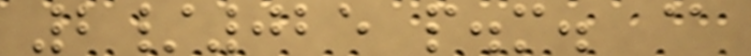2/025 p.m. @
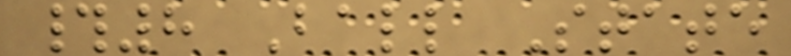#8 Ball State
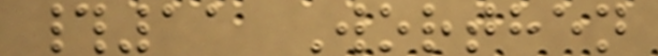#11 Worthen
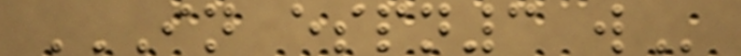IN ESPN3 W
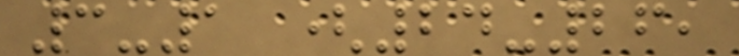3-1 (24-26,
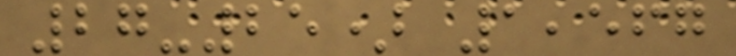27-25) 1,567
